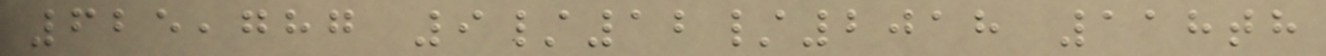625,787 9/12/2018 118th
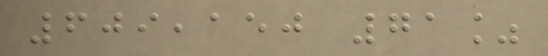609,150 71%
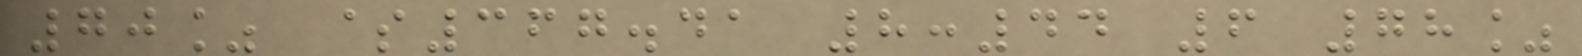70% $367.41 8:44 6 78%
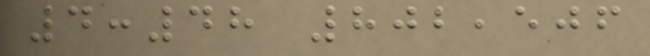4:48 802,506
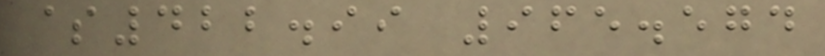$422.99 965.574
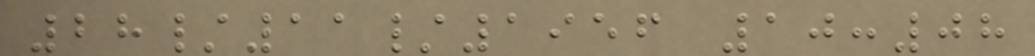28/11/1956 10:08
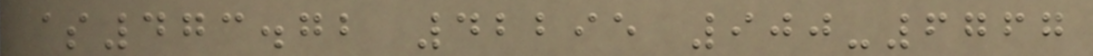$473.72 42295 900-6767
